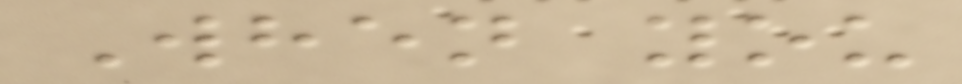When you
